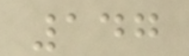147
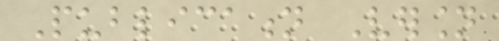Publication Version
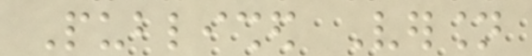Published Version
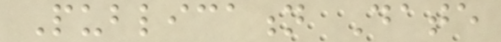Publication Date
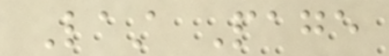Last Page
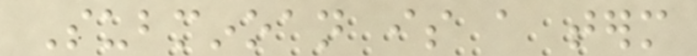Subminoan is a term
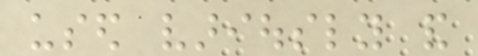used variously and
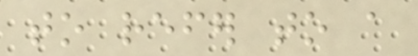to refer to a
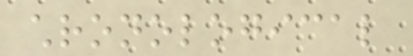chronological
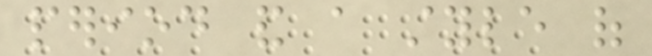period and a style of
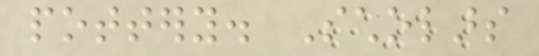pottery. Scholars
